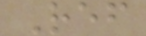Ref
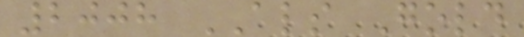2008 ALS Gold
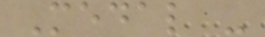Medal -
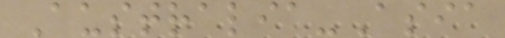Australia-Asia
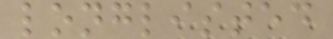longlisted
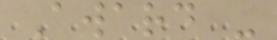Award -
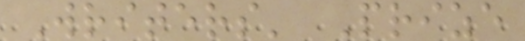Writers' Prize
